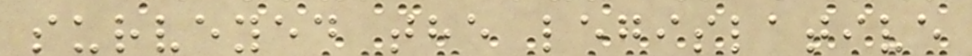surveyed the legislative
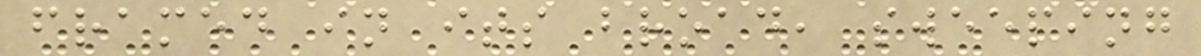framed in its broad, sweeping
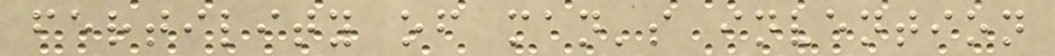fertility of man's invention
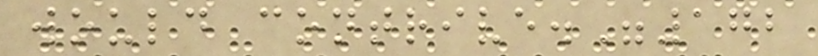would contrive."172
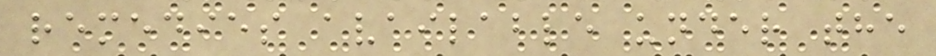remedies available under the
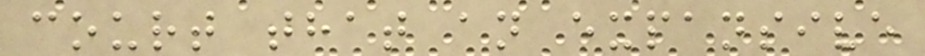court that an expansive
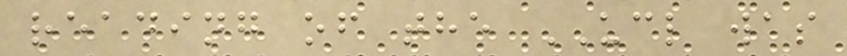reading of the UCL was
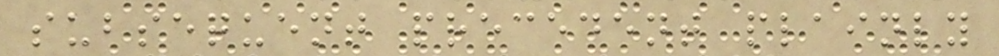subsequent precedent plainly
